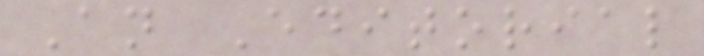An Editorial
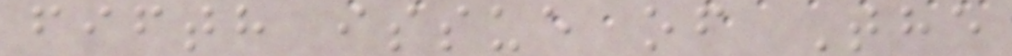fifth issue of The
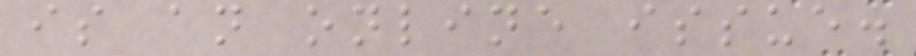is an online issue.
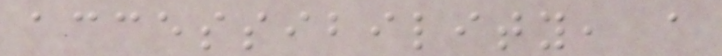accessibility, a
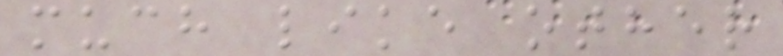much like other
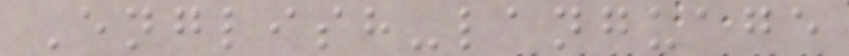English-language
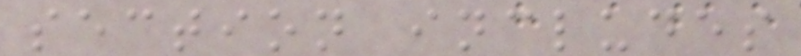section includes
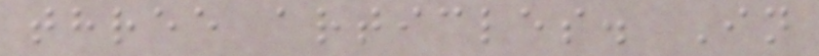three articles. In
